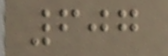607
